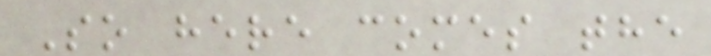So here comes the
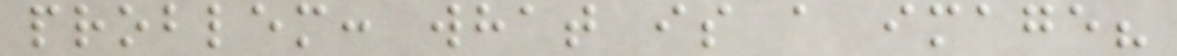problem: what is a image?
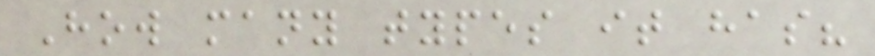How many types it has?
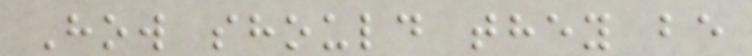How should they be
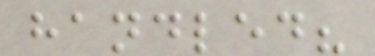handled?
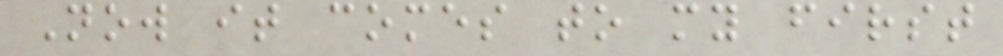Now it comes to my first
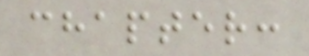chapter:
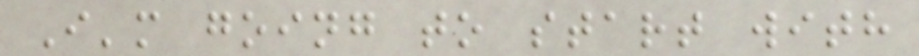I'm going to start with
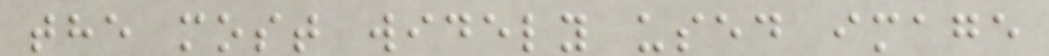the most widely used image
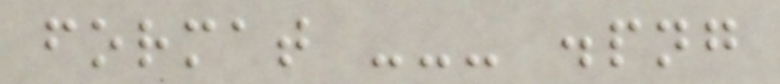format --- .png
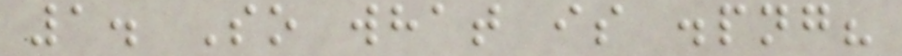1. So what is .png?
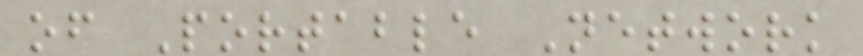of Portable Network
